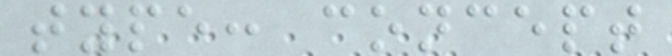type: concept
